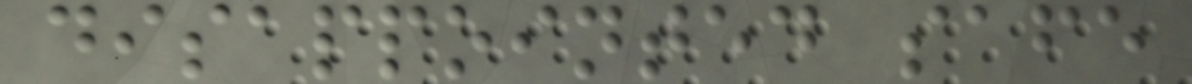disappointed safe
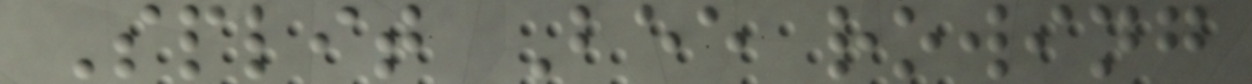Split Bee rowing
